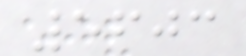5603
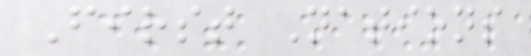First Nations
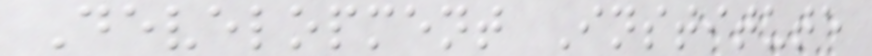Development Institute
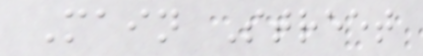Main Street
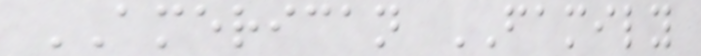AMERICAN FAMILY
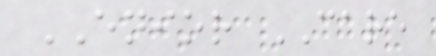ENIOR CARE
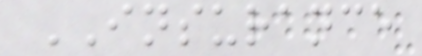INSURANCE
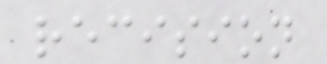recision
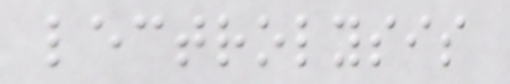lectrolysis
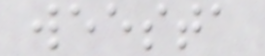weesta
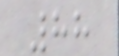88
